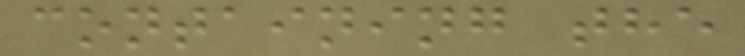containing the
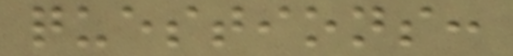questions:
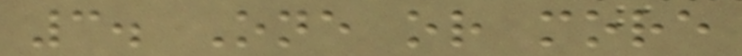3. One or more
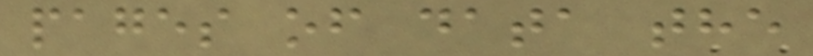pages of data the
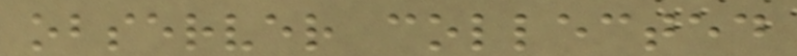observer collected
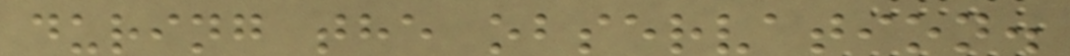during the observation.
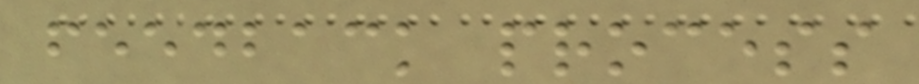feedback process
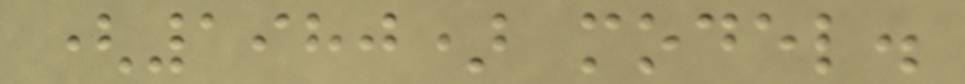(1980) model.
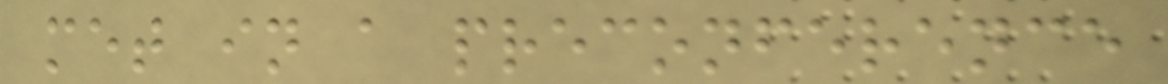met in a preconference
